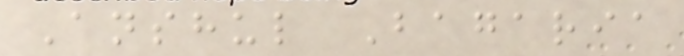Anshul Bagaria
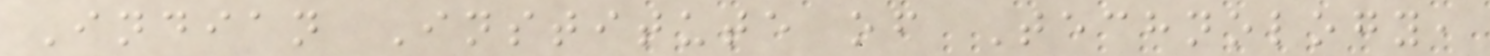Indian Institute of Technology,
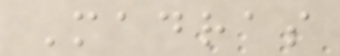Madras
